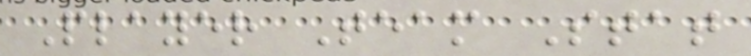Player Team Stat
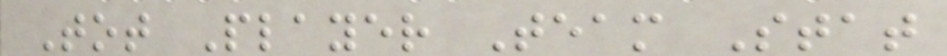Tot Player Team Stat
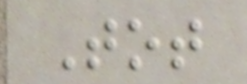Tot
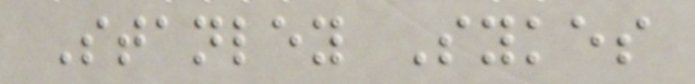Stanley Sykes
